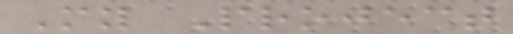My Project
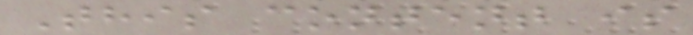This content is
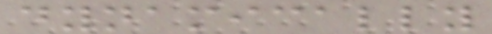dynamically
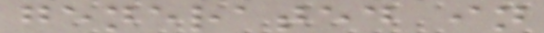generated in
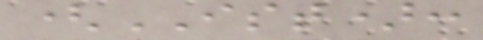(IST):
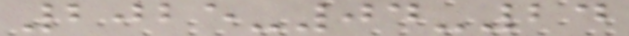2025-04-24
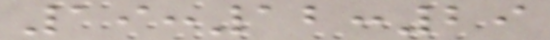19:12:29
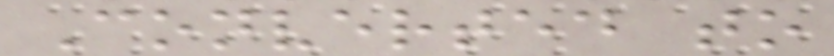Converted to
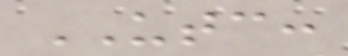UTC:
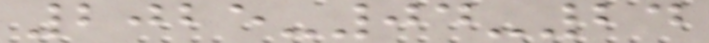2025-04-24
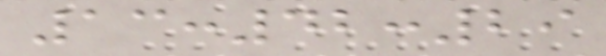13:42:29
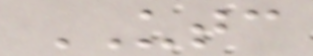UTC
